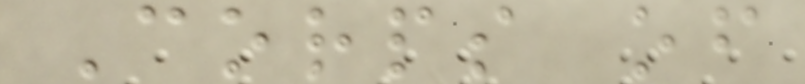Corps of
